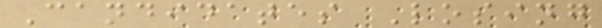Candidates Losing
